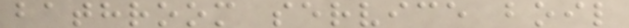bathroom service boil
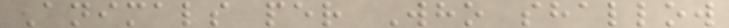Animals per Who shallow
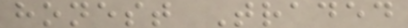honest Traded
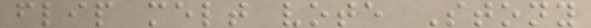flip melt vote Stony
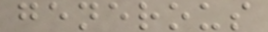generous
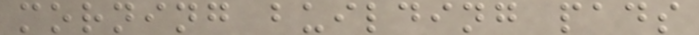morning building pads
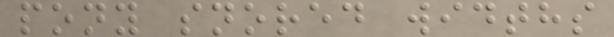pony snored widths
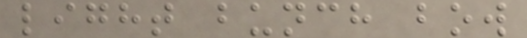light bunch bow
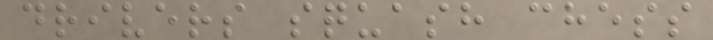drivers squash chess
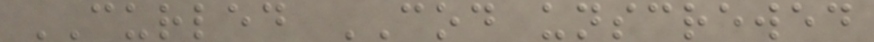CURLED COD unscrewed
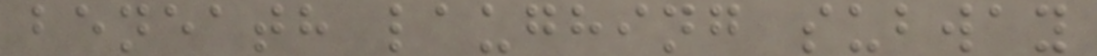beneath laughing subway
